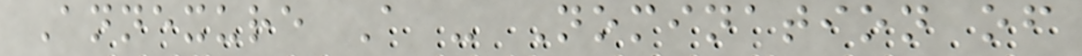Annexure A - Nomination of
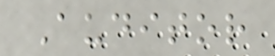Auditor
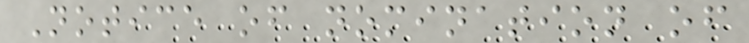Notice of nomination of
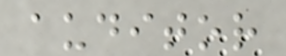auditor
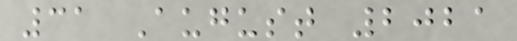31 August 2021
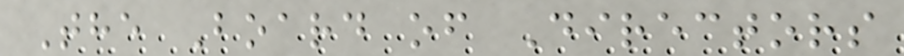The Board of Directors
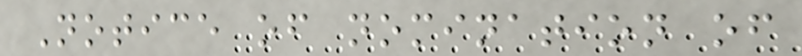Notice of nomination of
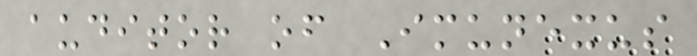auditor of Imunexus
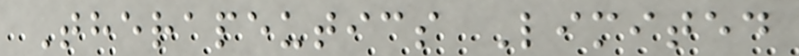Therapeutics Limited
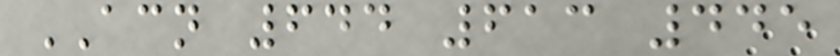ACN 644 613 445
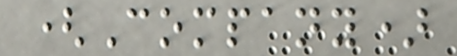(Company)
